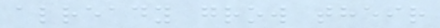already grow their
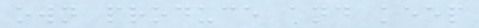own produce and keep
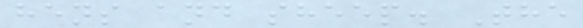hens and sheep. The
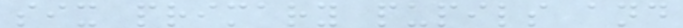six primary pupils and
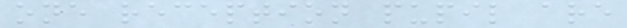one reception pupil are
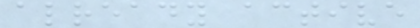already active
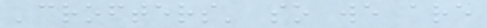'crofters' so we are
